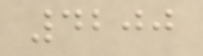4200
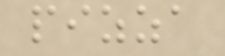pizza
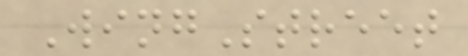WingStreet
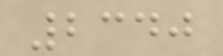2340
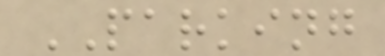PARKING
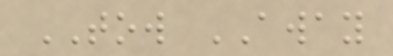TOW AWAY
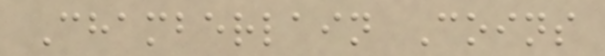Chamberlain Coins
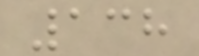138
